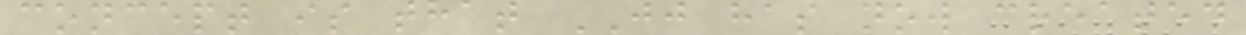concept is that JJ has now created
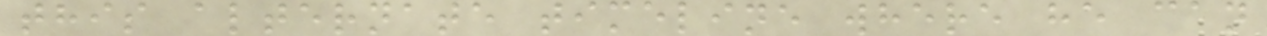this alternate timeline where he can
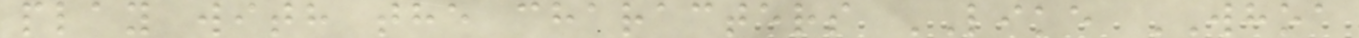play with the characters LIKE WHOA
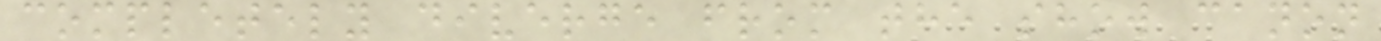completely diverge from the show canon
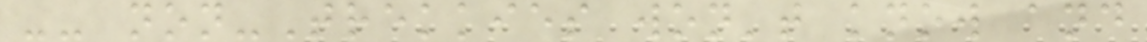-- non-Trekkies won't know and
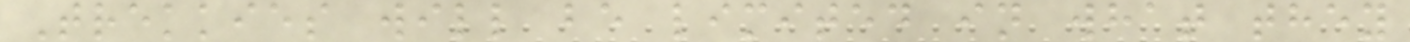Trekkies will be limited in what they
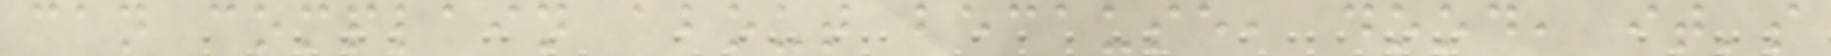can complain about because, dood, it's
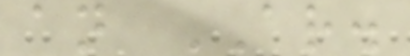an AR.
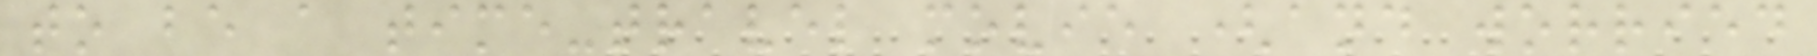to be a time-travel movie (and worried
